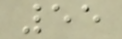55
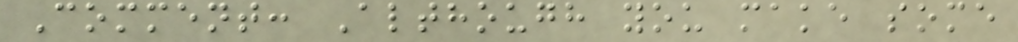Comment: Although you make some
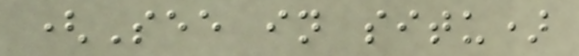(See in situ)
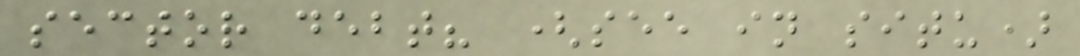sector debt? (see in situ)
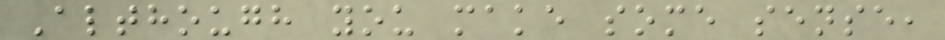Although you make some sense,
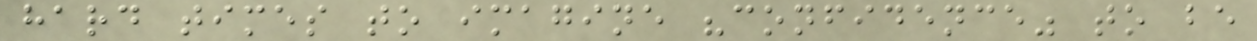hard times to imagine "confidence" to be
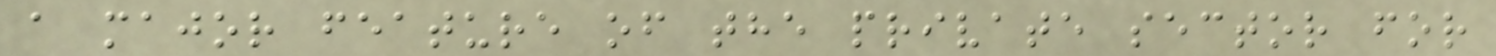a major feature of the private sector for
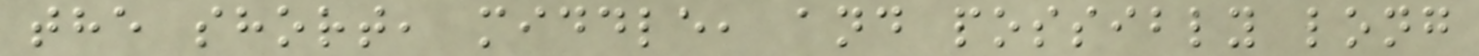the short, middle, and possibly long
